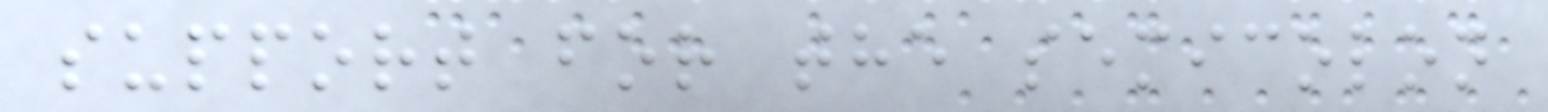support for the semicolon
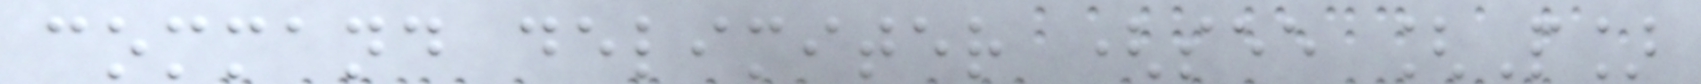command delimiter (see [P]
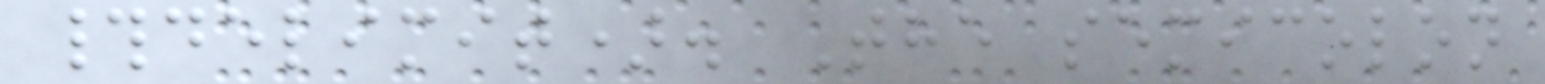#delimit). The semicolon
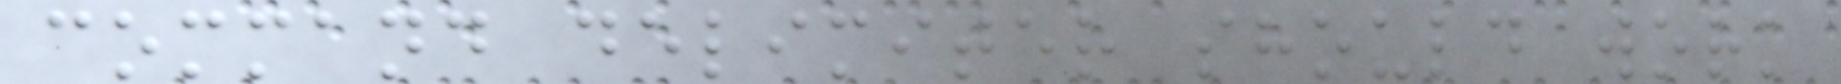command delimiter should work
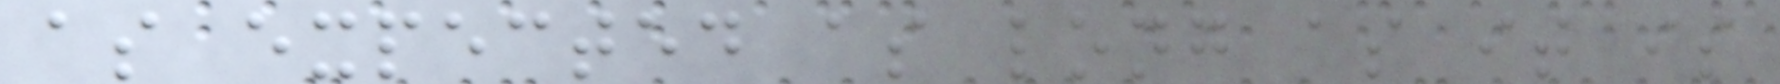as expected as long as it is
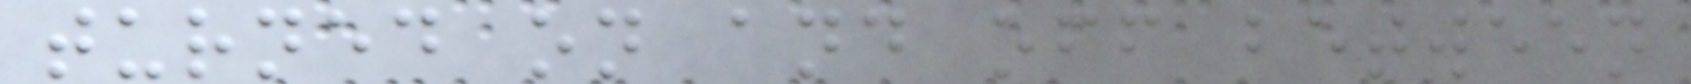turned on and off between
